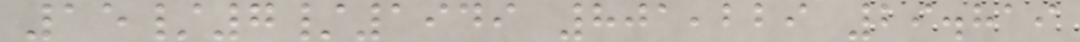15/7/1949 801,229 29.819
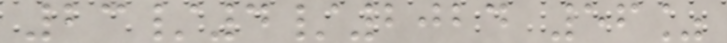23/4/2024 56%
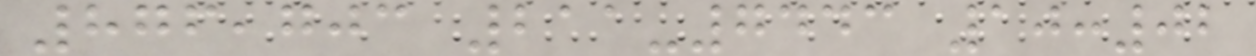876,703 211-7443 10:02
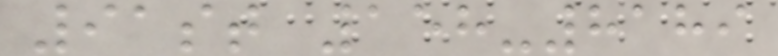91st 158-8189
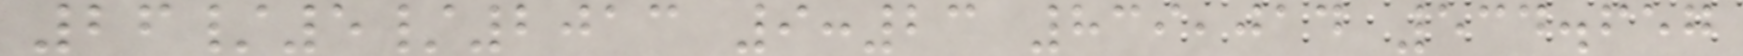26/5/2013 9:23 839,014 534.657
